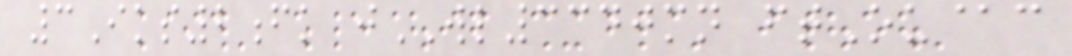3Iks2fk jWL3340mn ftOu@c
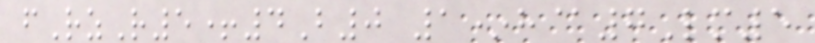fRzR5+4B0 1*h@7Lm5
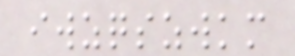iwzqszwkm
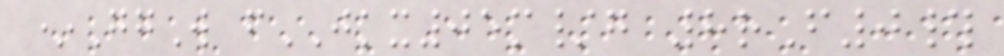*GgW fJKX05m/g 8rF0#
